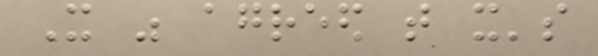It was agreed that it's
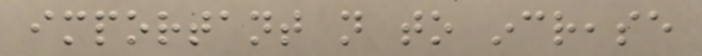important not to increase
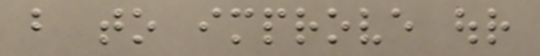but to improve our
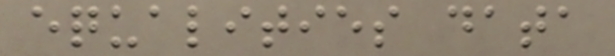equalities data
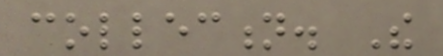collection. The
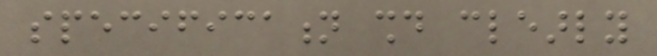specification should clearly
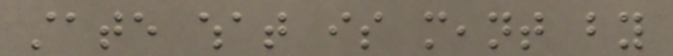state what is meant by
